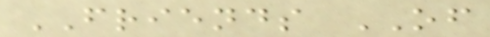FRIENDS OF
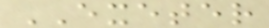EXETER
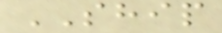SHIP
